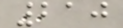210
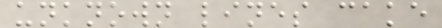unknown lines cake
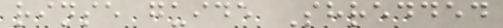rinse guide Shredded
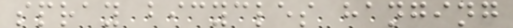spray bicycles hanging
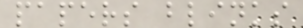papers blinks
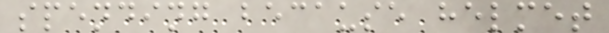spending because helmet
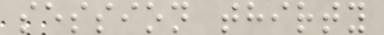session thirty
